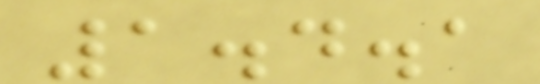1.4.1
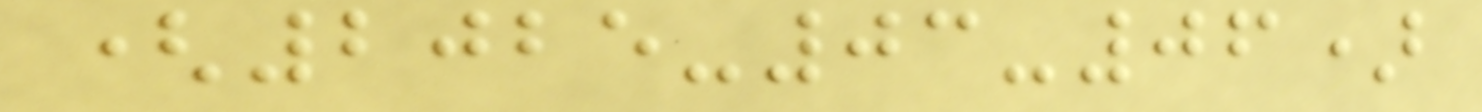(2025-03-06)
